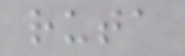ruta
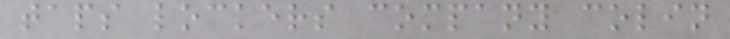taps lockers company colin
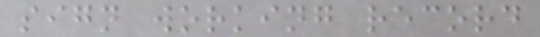sign working record
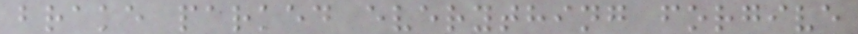brake parked everything forgive
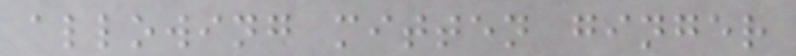allowing mitten ginger
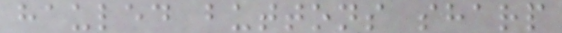hauled buttons sharp
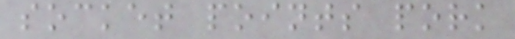socket points pork
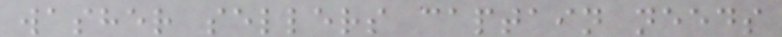washer sellers captain needs
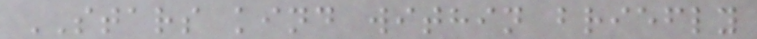STARS kind within briefly
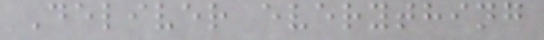Deliver everything
